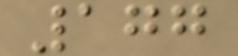177
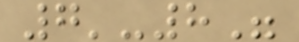7'-8"
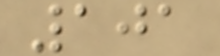101
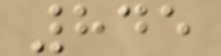845
